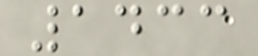1433
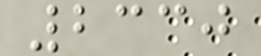2330
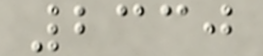2330
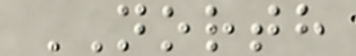NORTH
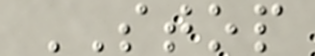STOP
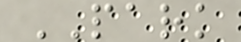PARK
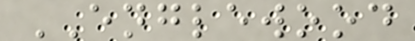ENGLEWOOD
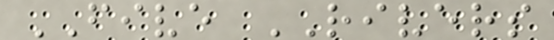FIVE RIVERS
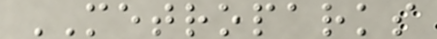METROPARKS
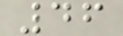46
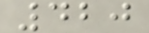420
